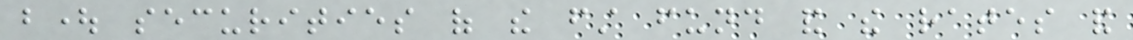bought securities of the first fund and the rates and
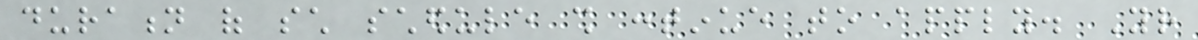duration of such schedule shall continue to apply. Your
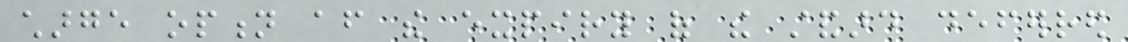charge option after the expiry of the standard deferred
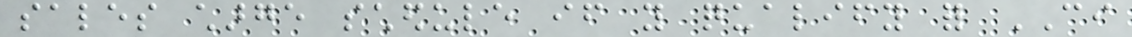sales charge schedule if you qualify for CI
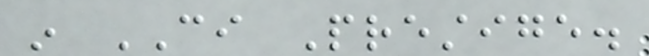in CI Prestige.
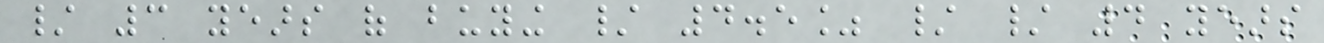/ 3 years of buying / 4.5% / / 4 years
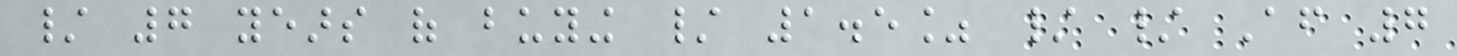/ 7 years of buying / 1.5% / / After 7
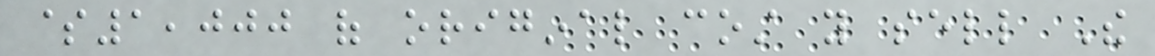$1,000 of original cost you sell The
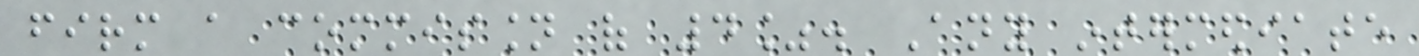firm a commission of 4%. Any intermediate
